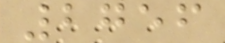2756
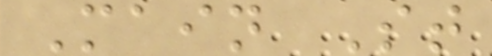Main St
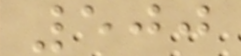500
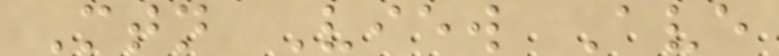Mtn View Ave
